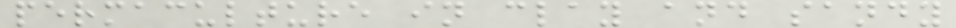permaculture in clay and sandy
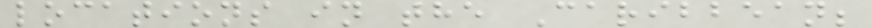locations in the Caribbean;
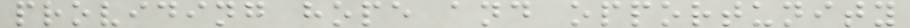providing hope and opportunity
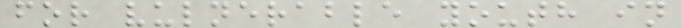for vulnerable youth in
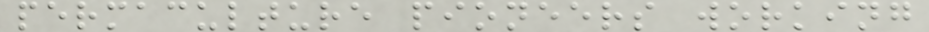permaculture pioneers working
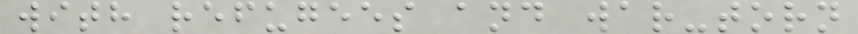with refugees and war-torn
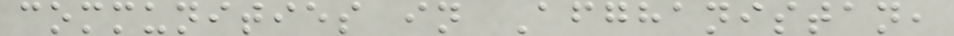communities in Afghanistan,
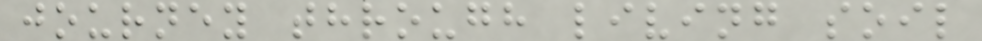journey through living soil
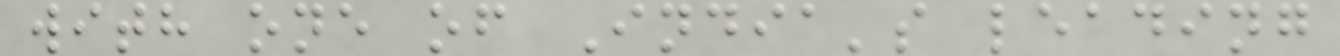with one of India's leading
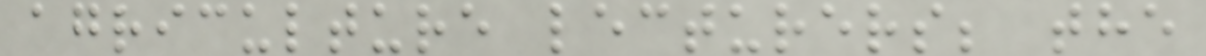agriculture lecturers; the
